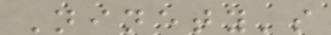Ninety's
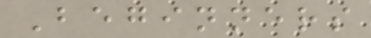Beginners
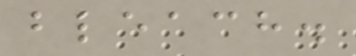bleach.
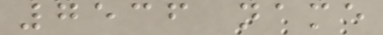7536 name
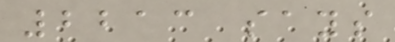2213 says
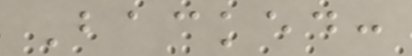Backed:
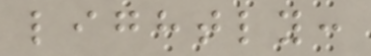lightly:
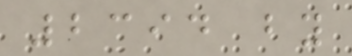2394 by
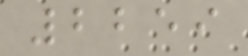2259
